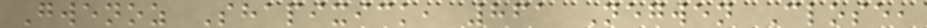Gwenoz Shapixick, 861 Negwen Close,
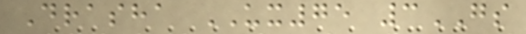Drasha UX75 3GS
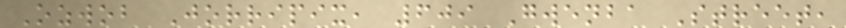Ozwob Jorripix, 609 Gwenba Street,
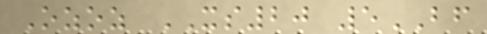Ozoz XS20 5BF
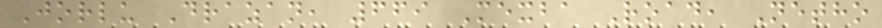Jorlu Drazan, 669 Mexba Road, Netho
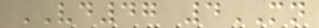VD47 4MN
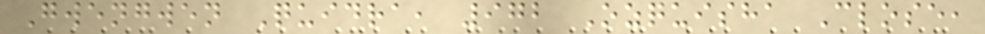Gwengwen Quidra, 972 Ozquisha Close,
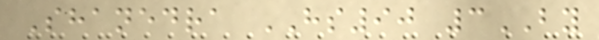Shanedra HS90 3BY
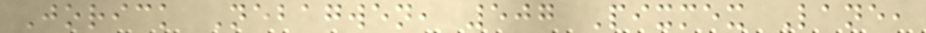Jorick Nebagwen, 507 Pixmex Lane,
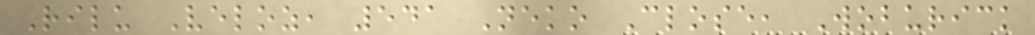Rilu Veloz, 541 Neko Close, Woburick
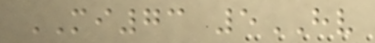MI73 5HV
